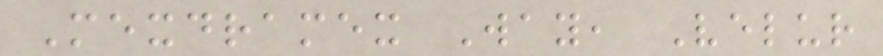Mexdramex Way, Velur
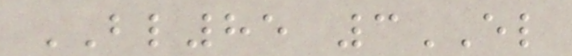BL85 3EL
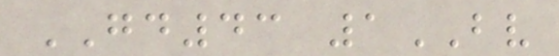GD43 1BV
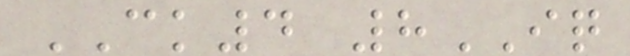CK4 8IQ
